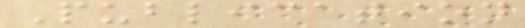Publication
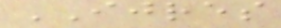IJRES
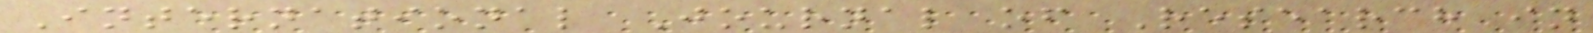International Journal of Research in
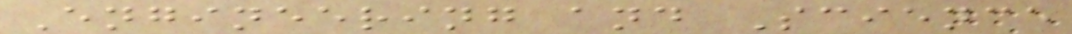Engineering and Science
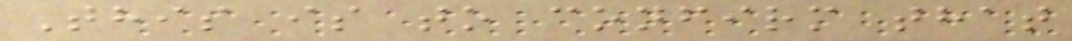This is to confirm that
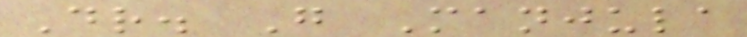Dr. G Manjula
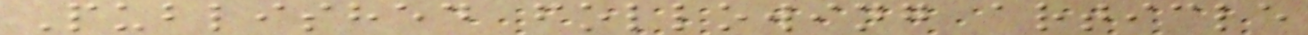Published following article
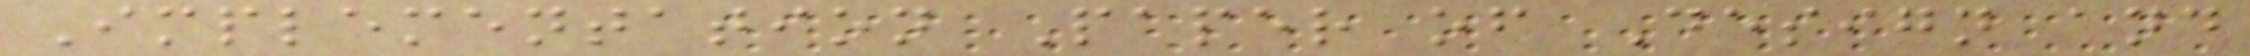Implementation Paper of Design and
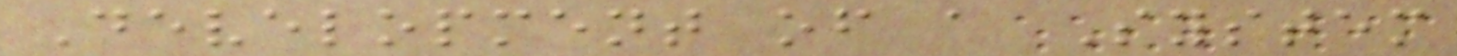Development of a System
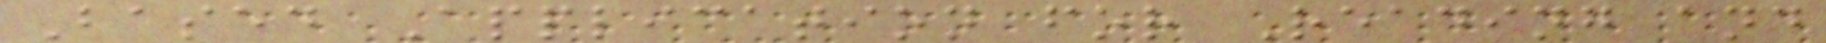Based Application for Reading and
